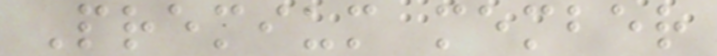Premium member
